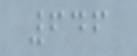646
